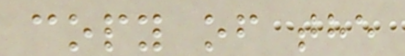copy of the
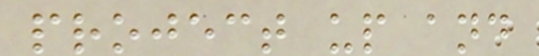project up and
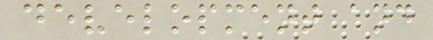development and
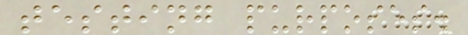testing purposes.
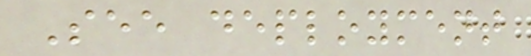See deployment
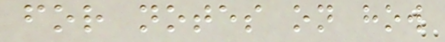for notes on how
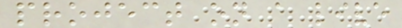project on a live
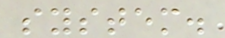system.
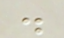.
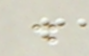.
